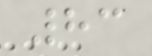83
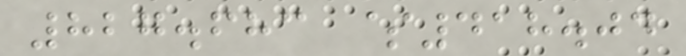827.683 $418.04
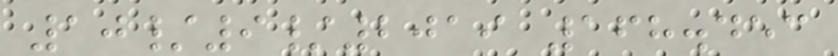10/9/2019 168.453
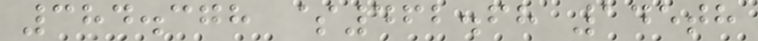384.378 $462.68 145th
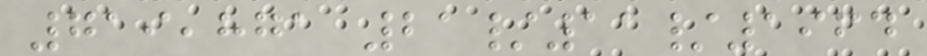719,871 21/11/1964
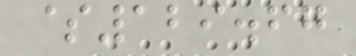$129.67
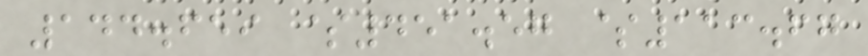144.659 $451.57 $113.67
